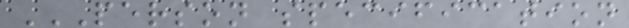PERSON SPECIFICATION
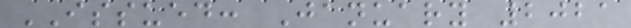ISSUED: January 2021
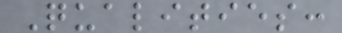Qualities:
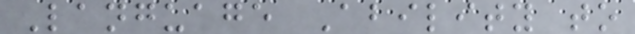Language Ability to
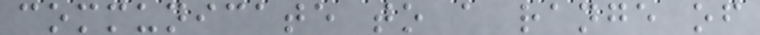communicate to a range of
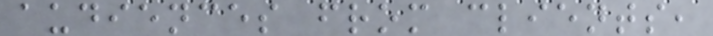audiences from clients,
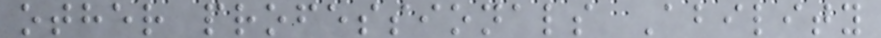other professionals Ability
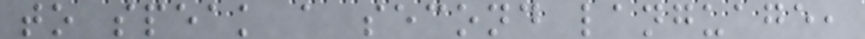to speak a second language,
